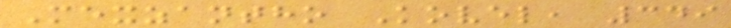Mexzantho Kovel, 349
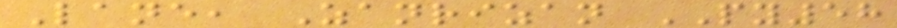Lane, Zanrizan PY58
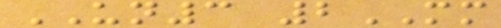UN3 2MM
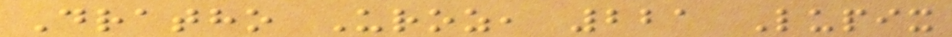Dratho Uroz, 221 Lupix
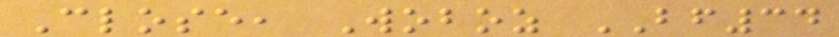Close, Woboz BF34
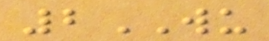2WU
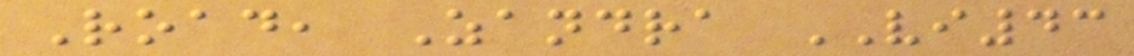Road, Zandra VI43
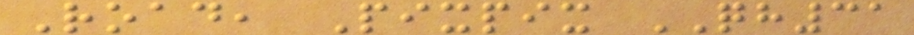Road, Pixpix QH31
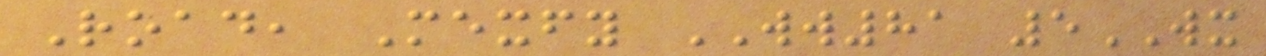Road, Mexfy WW81 5WX
